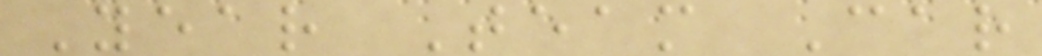Year Team Car
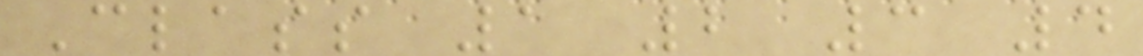Class 1 2 3 4
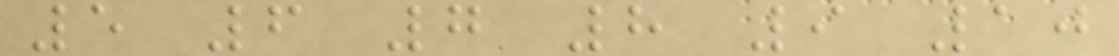5 6 7 8 9 10
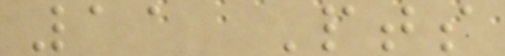11 Pts
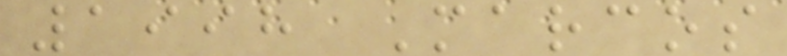1998 Marcos
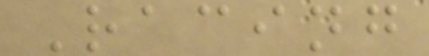Racing
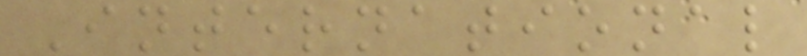International
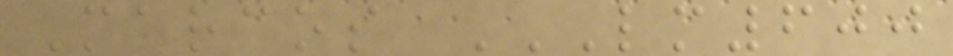Marcos LM600
